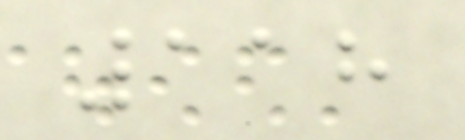118
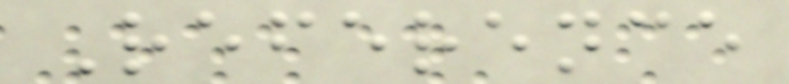Reference
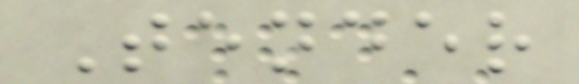Tender
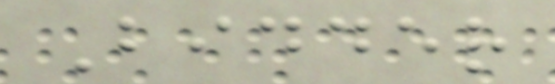Bidder
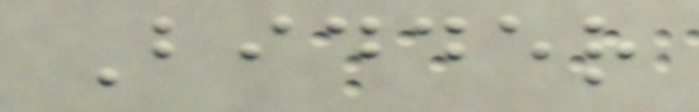Bidder
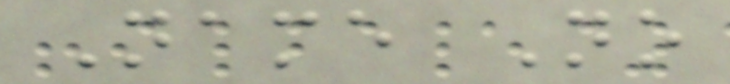Name No
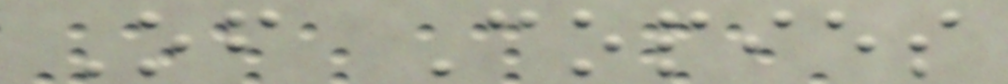Of Copies
